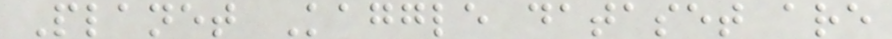Planet Kaggle dataset are
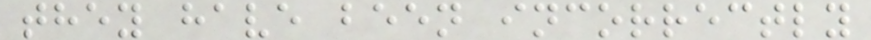they have been incorrectly
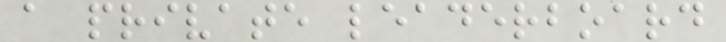a private leaderboard
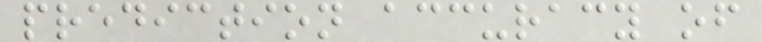prediction accuracy of
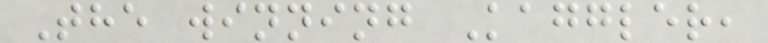The winning Kaggler,
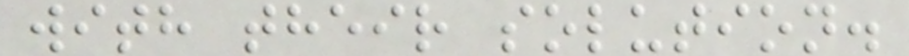with their solution.
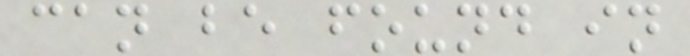can be found in
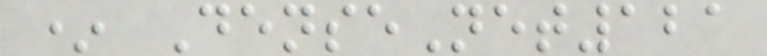* DenseNet121
